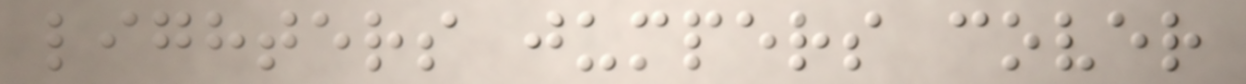lighters jumpers cover
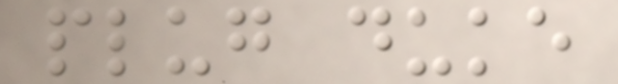plug duke
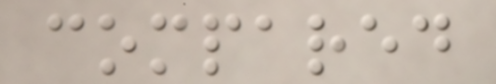compared
